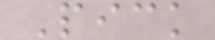Pick
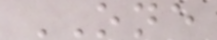ONE
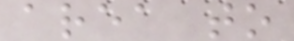area to
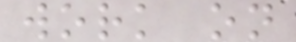work on
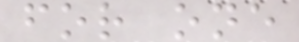for one
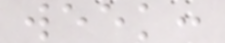week:
